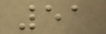51
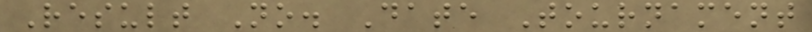Result No. Date Tournament
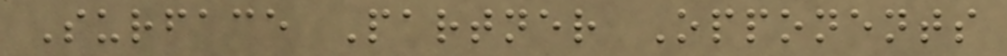Surface Partner Opponents
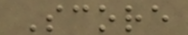Score
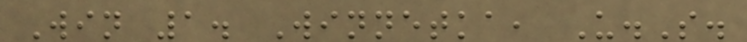Win 1. Winnetka, U.S.
